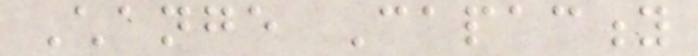Change Capacity
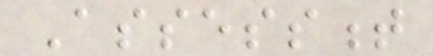Assessment
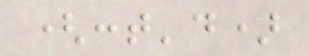(cont'd)
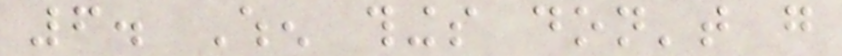6. When things don't go
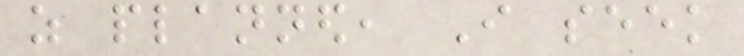as planned, I seek
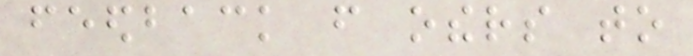feedback from others to
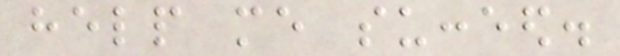help me succeed.
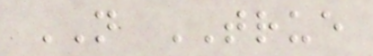NOT TRUE
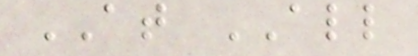AT ALL
